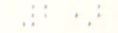2)
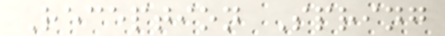Reception Spring
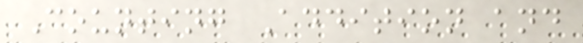Counting Addition and
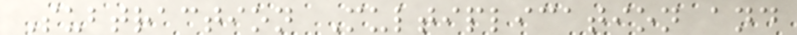Subtraction Multiplication and
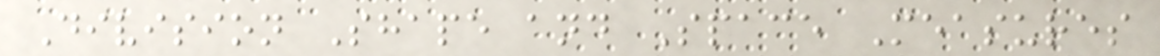Division Shape and Space Measures
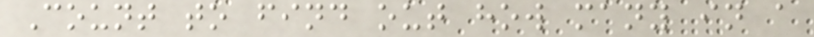Count to find out how many in a
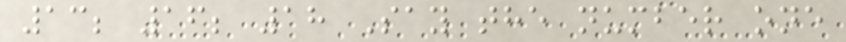13; 16; 18 Say the number one
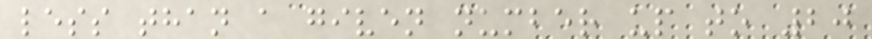less than a given number up to 20
